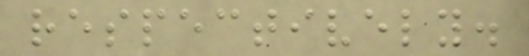respectively.
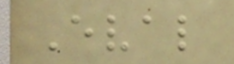Eval
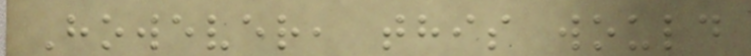However, this would
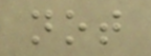not
